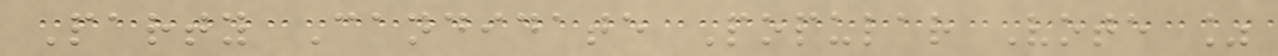Party Candidate Popular Vote %
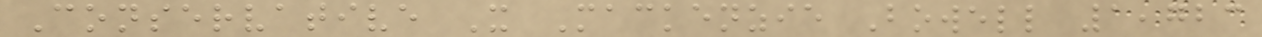Conservative X Mackenzie Bowell 1,723
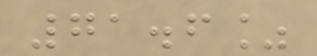71.6%
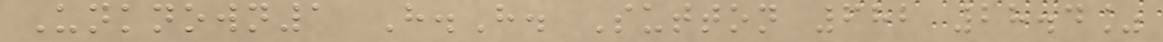Unknown1 H.H. Sutton 682 28.4%
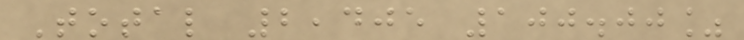Total 2,405 100.00%
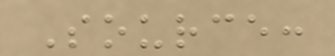Source:
